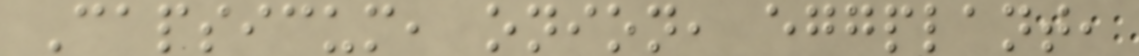Capsicum, onion, eggplant,
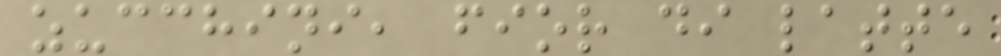zucchini, fior di latte
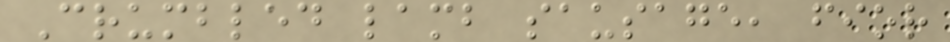Crumbled lamb sausage, fior
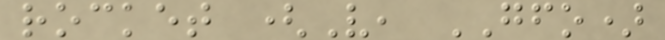rocket (V, GFO)
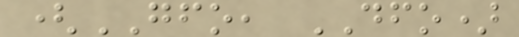(GFO, DFO)
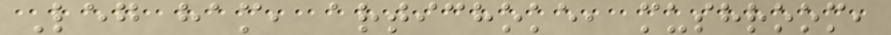Leg ham, artichoke, mushroom,
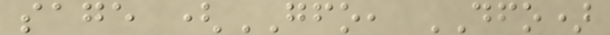sage (GFO, DFO)
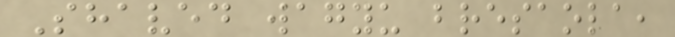Shaved wagyu bresaola,
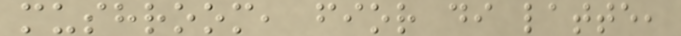mushroom, fior di latte,
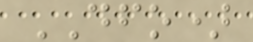DFO)
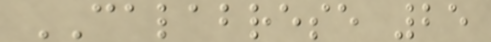CALABRESE 25
